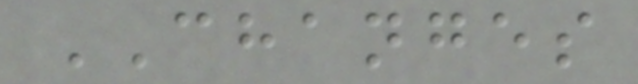CHANGES
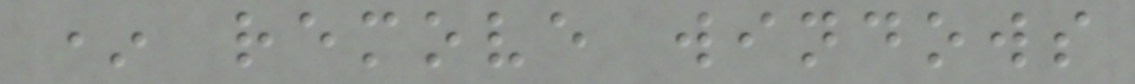* remove windows
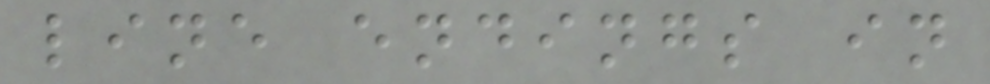line endings in
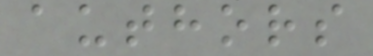authors
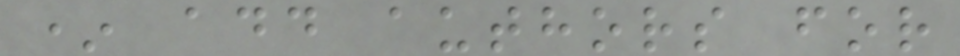* add authors for
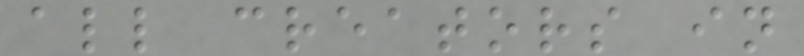all creators in
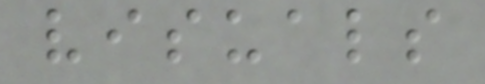visuals
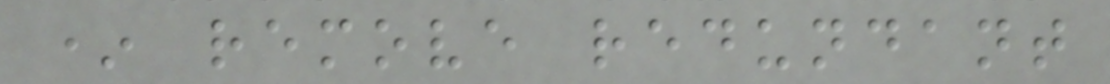* remove redundant
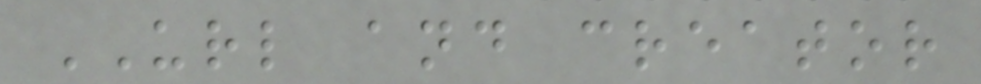URL and creator
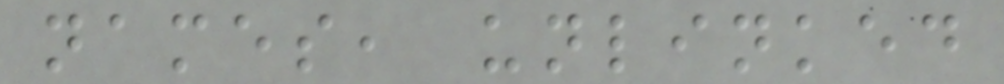names, unlinked
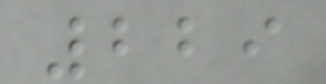229
